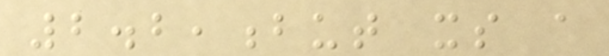2.2,but its a
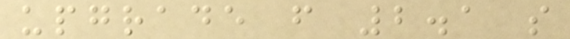upgrade from 2.1 so
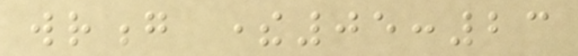wrong there05:23
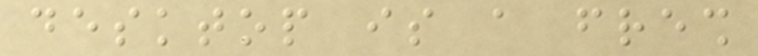desktop is a fresh
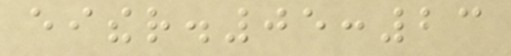either.05:23
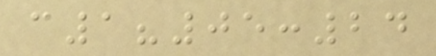c1?05:24
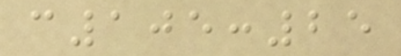c105:25
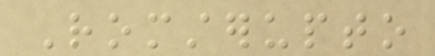Romsterupto
